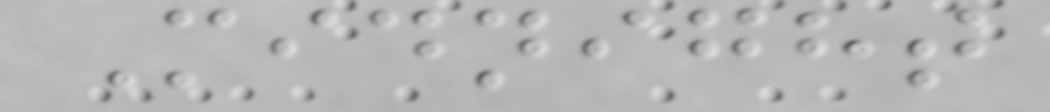Midnight
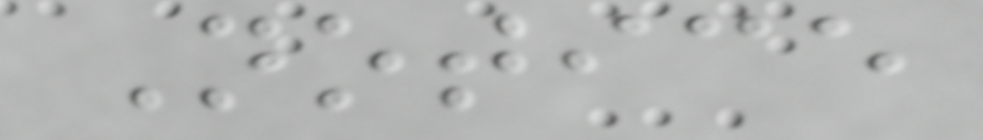Notice
